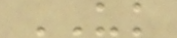UK
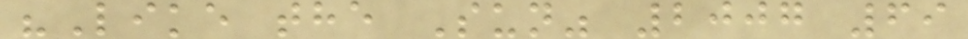"Like the Sun" 2007 69
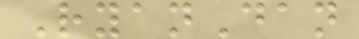RyanDan
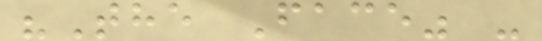"The Face" -
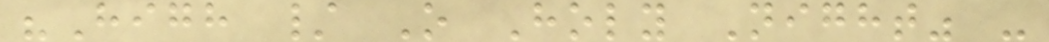"High / O Holy Night" -
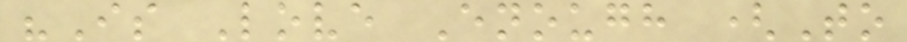"Is Love Enough (To
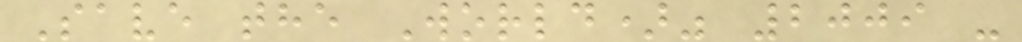Save the World)" 2009 -
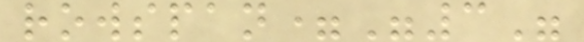rowspan="3"
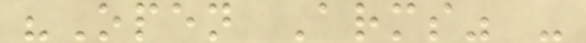"Open Arms" -
